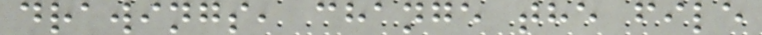drawings, change the file
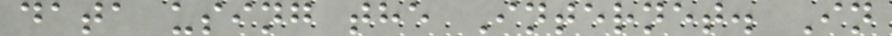data using the Internet. In
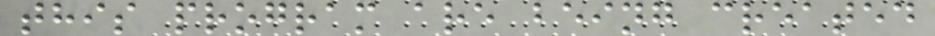this program are being created
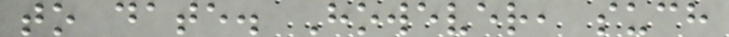to date. However, such
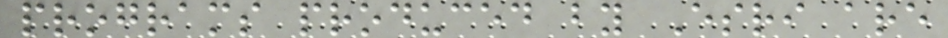programs produced by Esri are
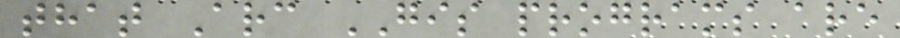that Arc GIS programs are
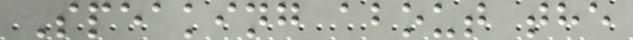Speaking about the
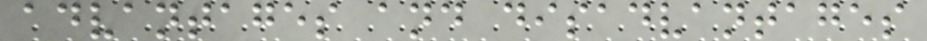advantages and disadvantages
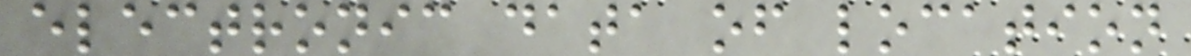electronic data of location
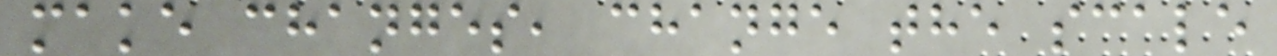make changes, change the scale
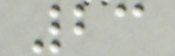23
